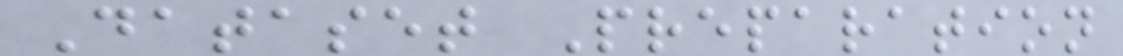Dataset Preparation
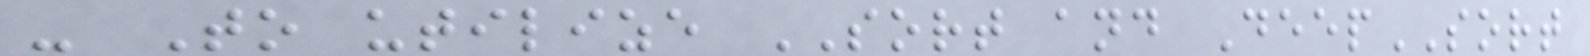- To utilize SORT and DeepSORT
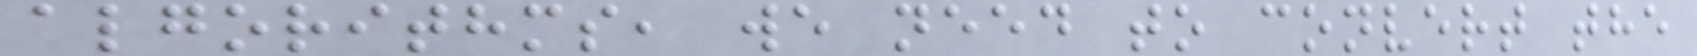algorithms, we need to convert the
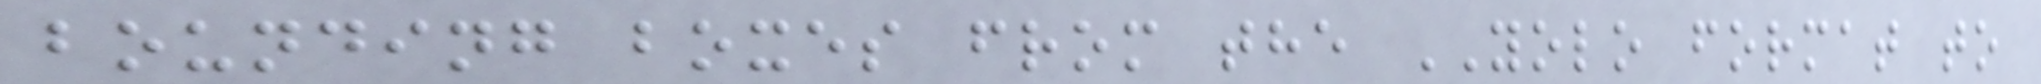bounding boxes from the YOLO format to
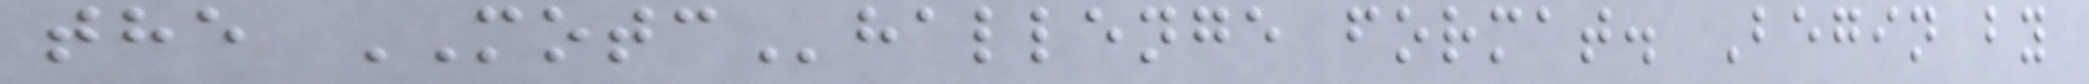the MOTChallenge format. Begin by
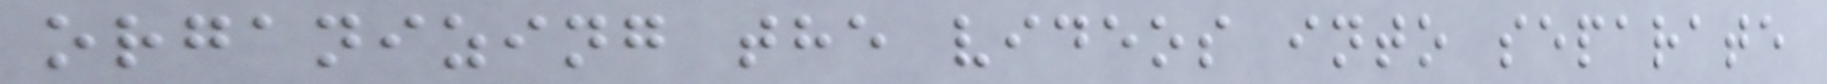organizing the videos into separate
